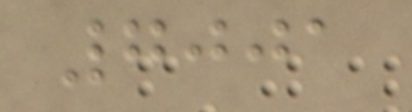7001
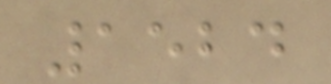1524
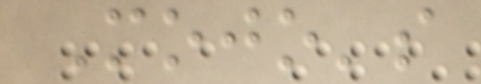Mojo's
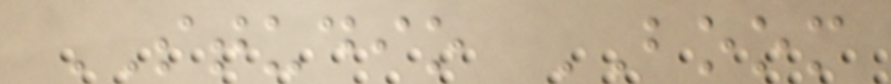STUDIO BOOM
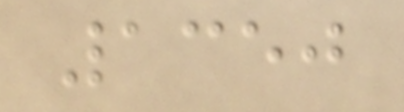1350
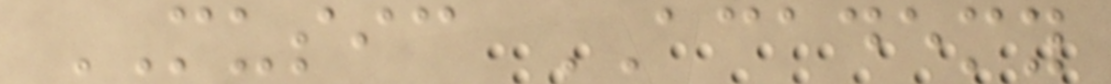MUSIC ACADEMY
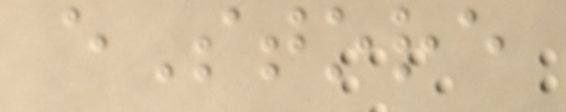eStore
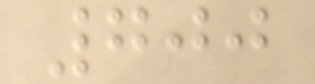700
